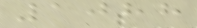1088
